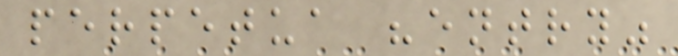perpetua "entry"
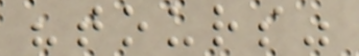"tours"
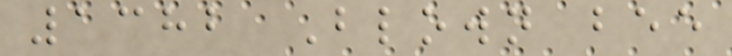1382 Blown bee
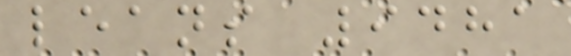leans 9481
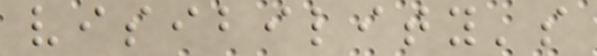visibility's
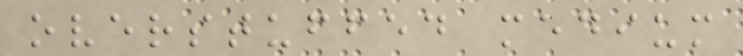overstuffed medium
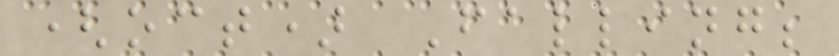(oct) Falling;
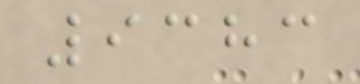9383
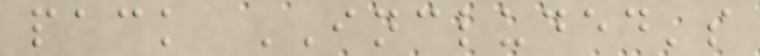pack INCLUDED's
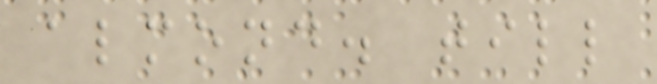almond. till
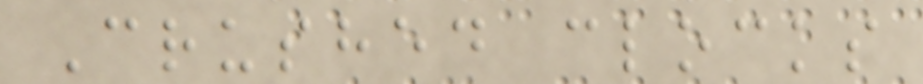Crushed clocks
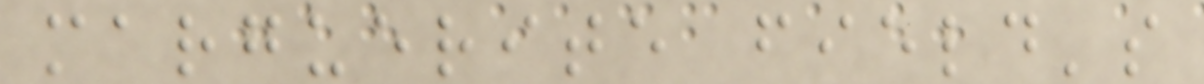marguerite field's
